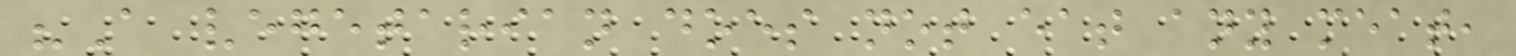"A vegetarian does not eat any meat,
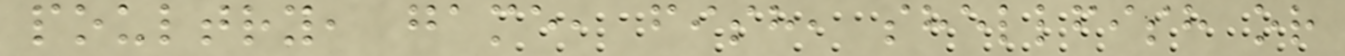poultry, game, fish, shellfish or
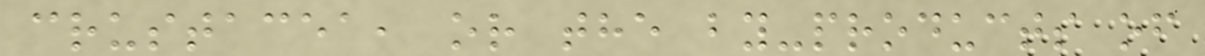crustacea, or the by-products of
